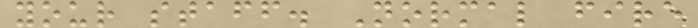your staff. Normal fire
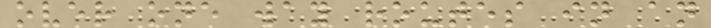over one way routes in an
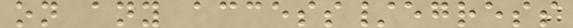on any access/egress
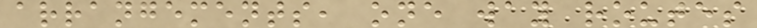arrangements, one way routes
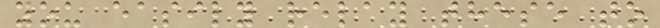you easily relay these to
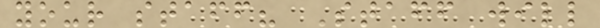your staff? Staff will
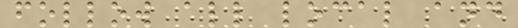follow all local and
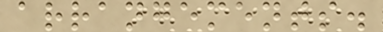arrangements.
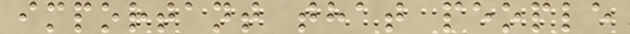important that people
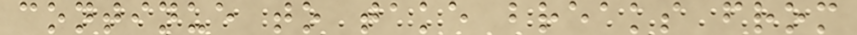continue to take breaks from
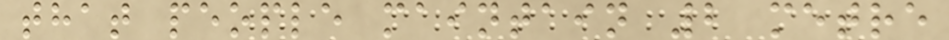that people maintain 2 metre
